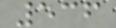536
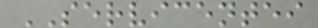SERVICENTEI
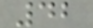42
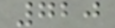720
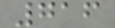716
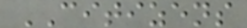CITIZENS
